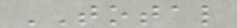TOTAL
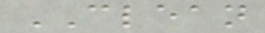CLEAN
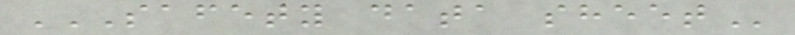SAFETY DATA SHEET
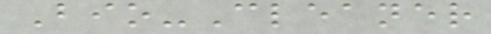Bio-Cleaner
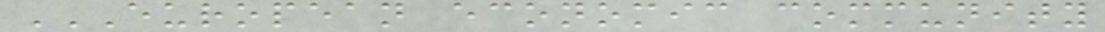EUROPEAN ECONOMIC COMMUNITY
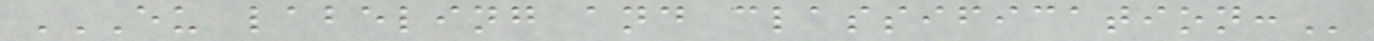EU LABELING AND CLASSIFICATION:
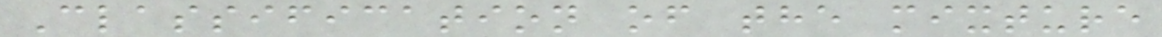Classification of the mixture
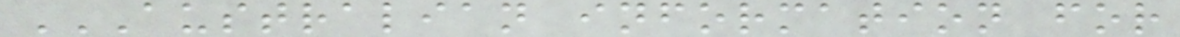AUSTRALIAN INFORMATION FOR
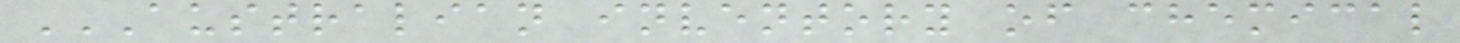AUSTRALIAN INVENTORY OF CHEMICAL
